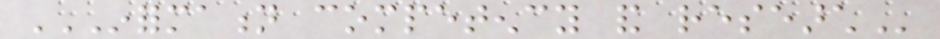INFORMATION COMPETENCY AND RESEARCH
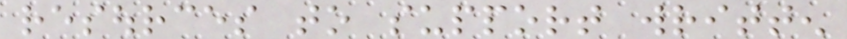resources to support written
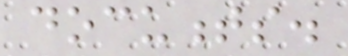documents.
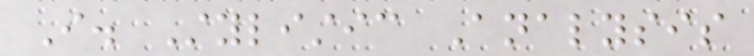I. Stylistic Analysis
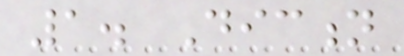1. Diction
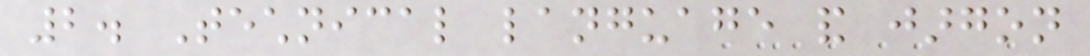2. Technical language and jargon
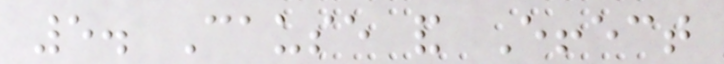5. Cause and Effect
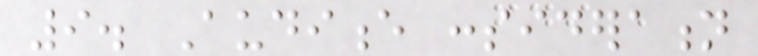9. Audience consideration
